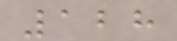128
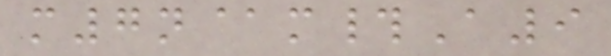m7n@m#A9
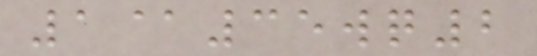1@35wq2
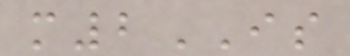m2IS
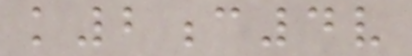k2c4v
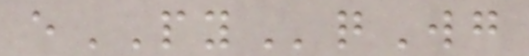ePYqWg
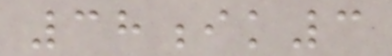38ik3
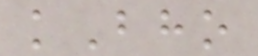kBho
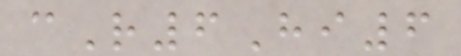cR6Hi6
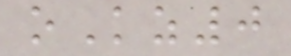oKz0
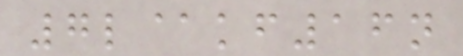7l@kf16n
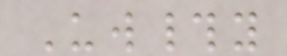Uw#y
